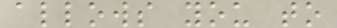allows you to
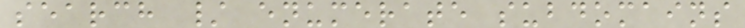search / enumerate subdomains
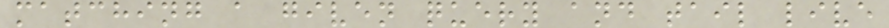matching a given query and tail live
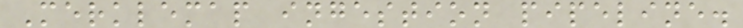Merklemap ingestion pipeline.
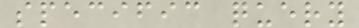specific query
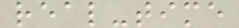real-time
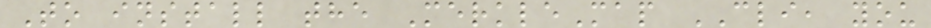To install the MerkleMap CLI, you
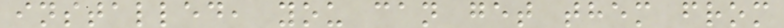installed, you can get them from
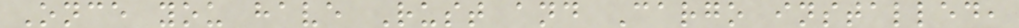Once you have Rust and Cargo installed,
